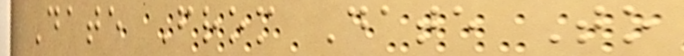Date From Date To
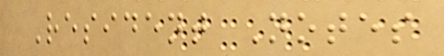Resident Notes
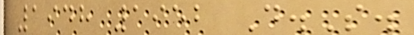1948 1952 D.S.
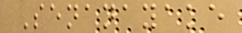Senanayake
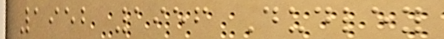1952 1956 Dudley
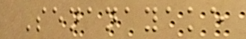Senanayake
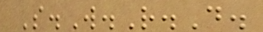S.W.R.D.
